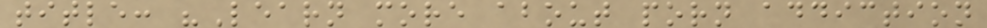title: "Learn more about porn addiction
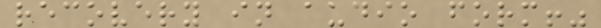recovery in audio form!"
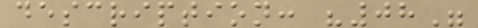description: "08"
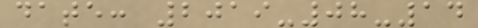date: 2019-08-14
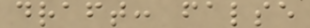draft: false
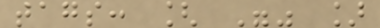tags: [ "" ]
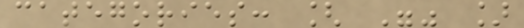categories: [ "" ]
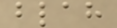blah
